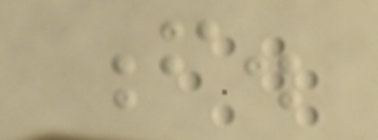f.
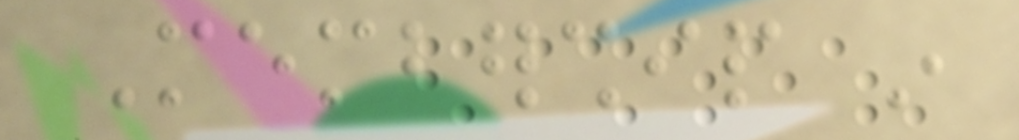Membership in
